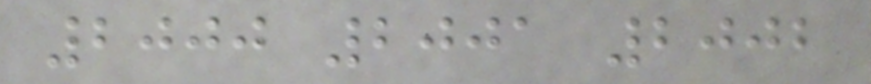2000 2001 2002
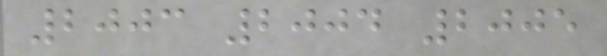2003 2004 2005
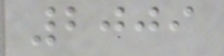2009
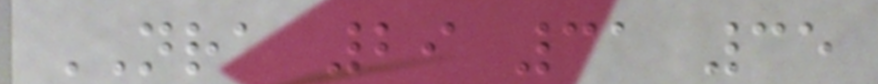NRA 29 31 35
